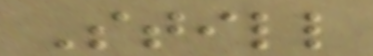Still
